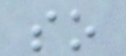so
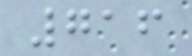716
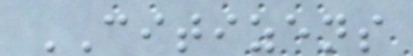CITIZENS
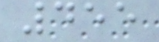455
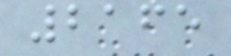2165
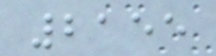2155
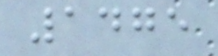1475
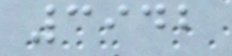3942
